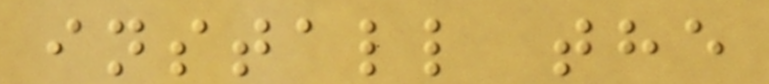install the
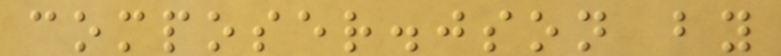composer.json by
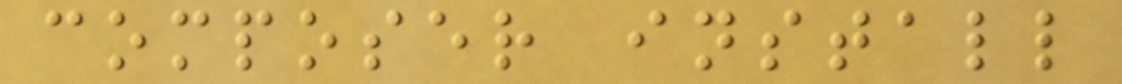composer install
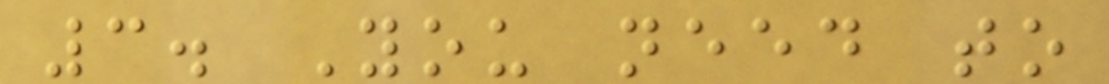3. You need to
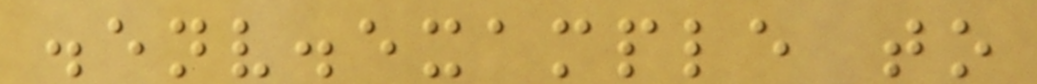.env.example to
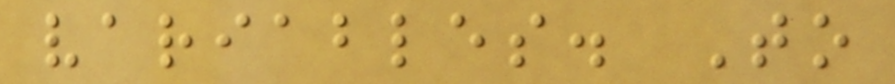variables. To
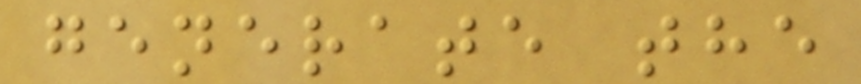generate the
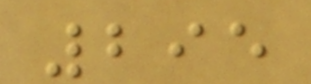295
